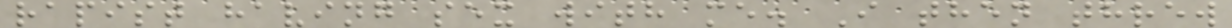rapist having sex with me. I then threw
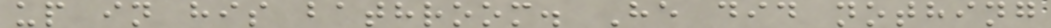up in his bathroom. He did nothing
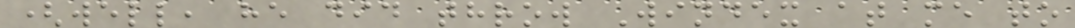(well, he did throw Windex at me to
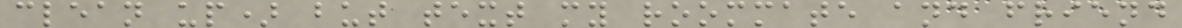clean up) but text my roommate and friend
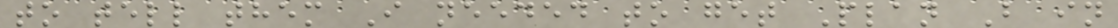to tell them I needed to get Plan B in
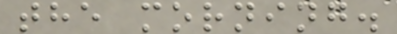the morning.
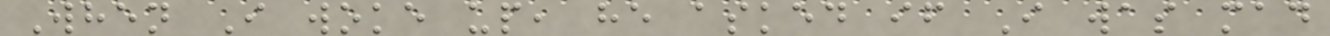When I woke up, he asked if I was mad
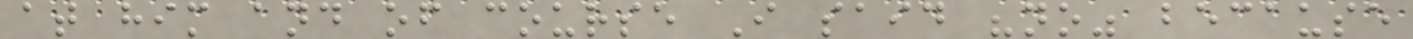at him and of course I said "no" because
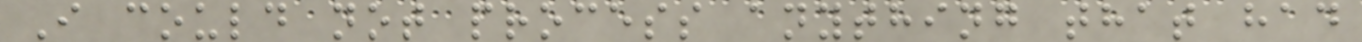I could not process anything that had
